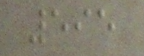595
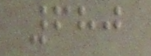680
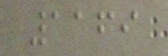1169
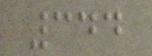344
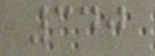340
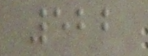522
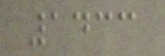1433
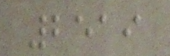2519
